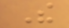The
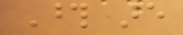Those are
